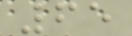65
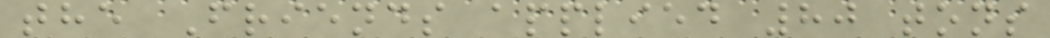the Friends applied 80 tons
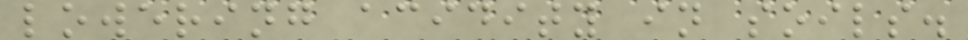lowering acidity in soils.
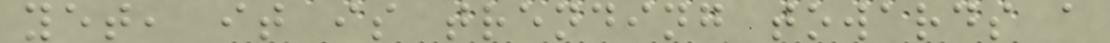yet, it is trending towards a
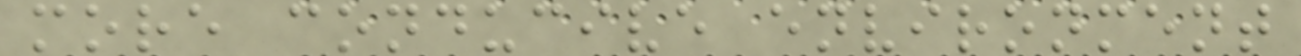more conducive environment
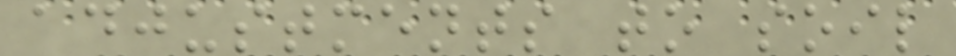adjustments to soil
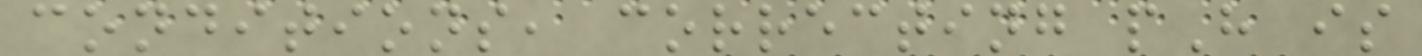conditions, correcting pH is
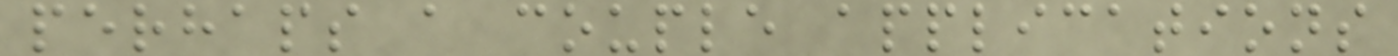perhaps a couple applications
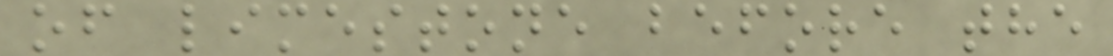of limestone before the
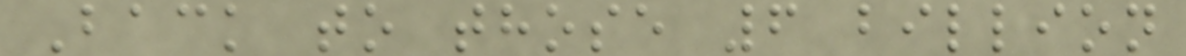Back to those 6 billion
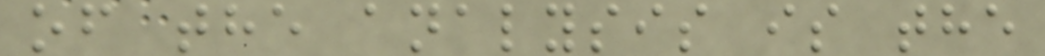of the analysis is the
